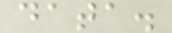data.
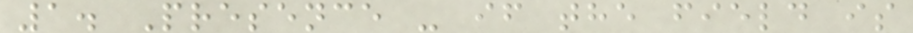1. Presence - if the field is
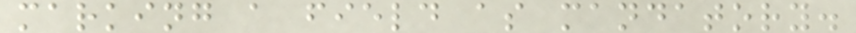marking a field as mandatory.
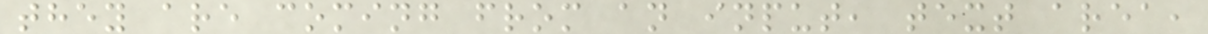they are coming from an input, text area,
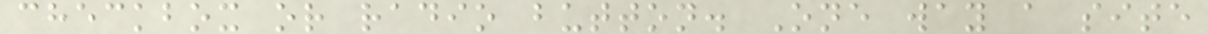checkbox or radio button. One way a site
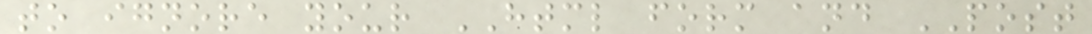to ignore your HTML form and POST
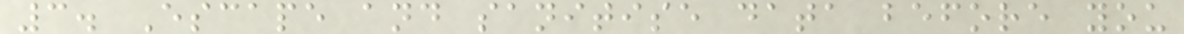3. Escape and sanitise data before you
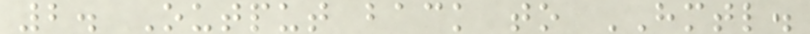2. Output back to HMTL.
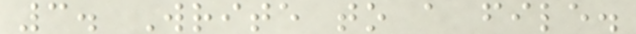3. Write to a file.
